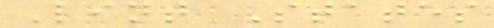Lint States
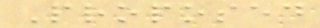Proposed
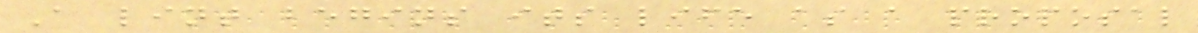A lint begins its life as a proposal
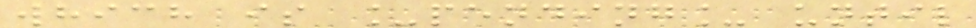which is _pending_ until
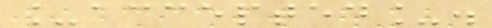_accepted_.
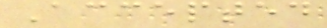Accepted
